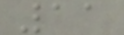11
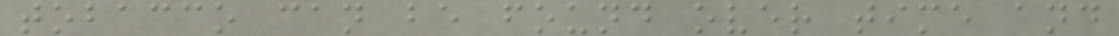tobacco can be found over time and
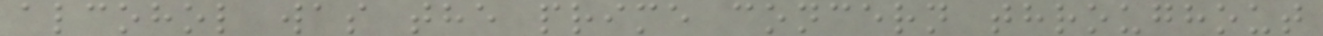alcohol was the prime concern throughout
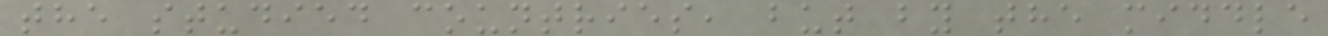the studied countries, but by the middle
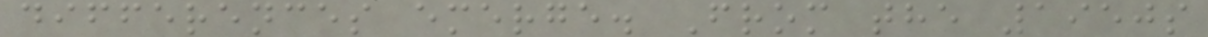differences emerge. From the 1950s
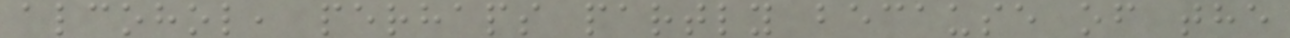alcohol, perhaps partly because of the
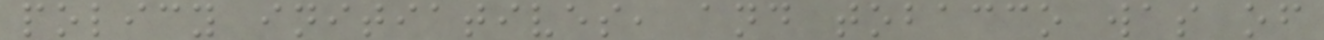policy initiatives, and tobacco was of
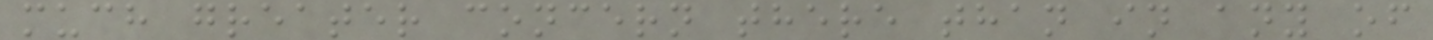much greater concern there than in any of
